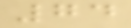74
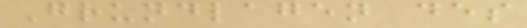Grundlagen des
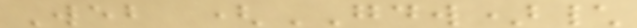Web (GDW)\
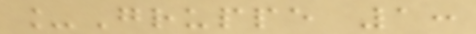_Gruppe 1:
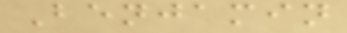Benjamin
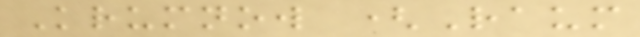Krumnow (Raum
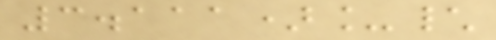3.111)_\
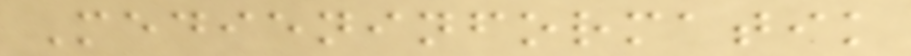Medieninformatik
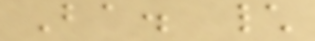Ba. \
